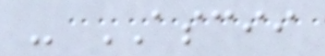- ASCII
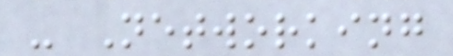- Networking
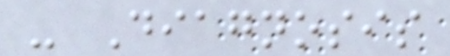- Diagnosis
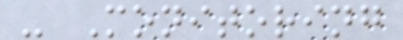- Monitoring
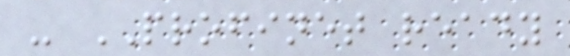- PROFINET ready
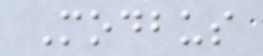Modbus
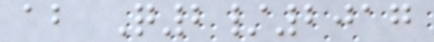ab Q2/2017
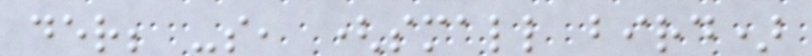der; -s, (small bird)
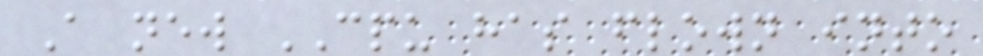A new CPU has flown into
